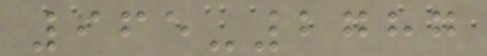965-2787
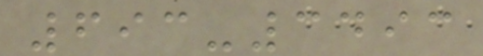693-3493
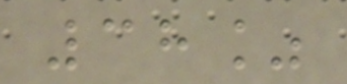38%
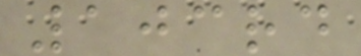103rd
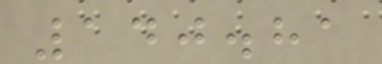140.81
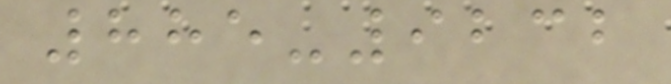885-9232
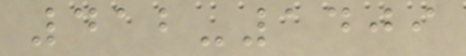412-1409
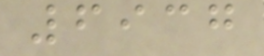6937
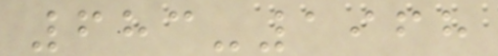683-1968
